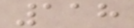118
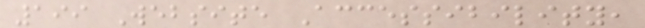199 Website Accessibility,
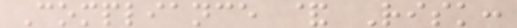Compliance & Risk:
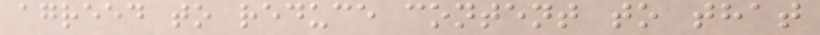agreed to reduce content to that
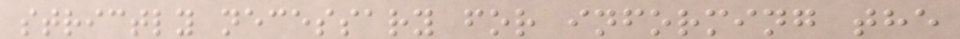strictly necessary for informing the
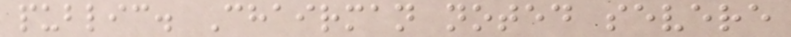public. Chairman noted severe
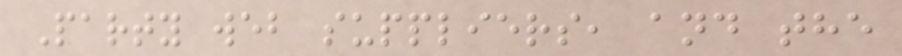Party web suppliers, and the
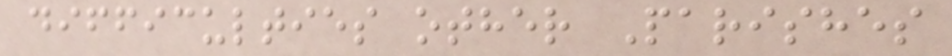difficulties other Parishes
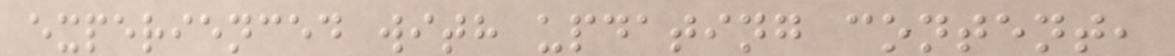experienced with updating content,
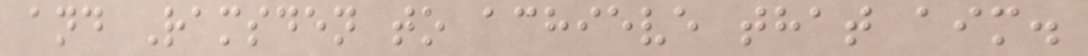and Ramsden to achieve that aim.
